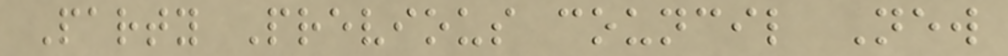Party Previous council New
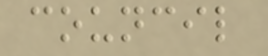council
